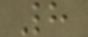8
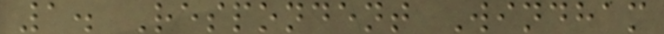1. Respondent Windham
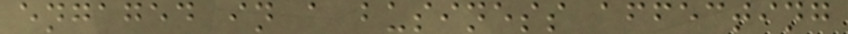engaged in a business affecting
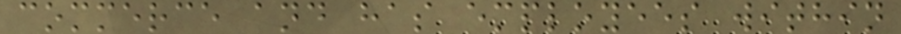commerce and has employees within
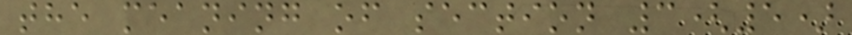the meaning of section 3(5)
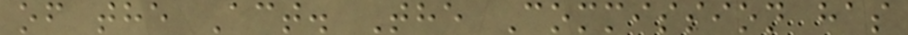of the Act. The Commission has
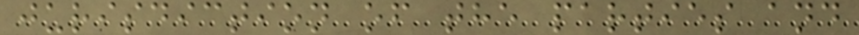jurisdiction of the parties and
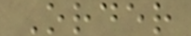Order
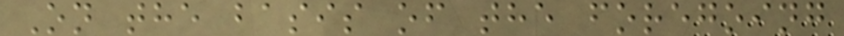On the basis of the foregoing
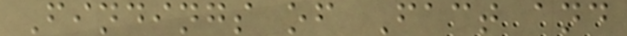Findings of Fact and
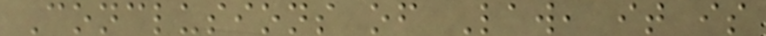Conclusions of Law, it is
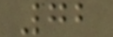72
